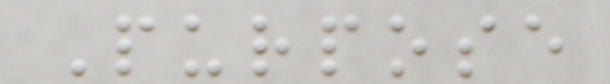Purpose
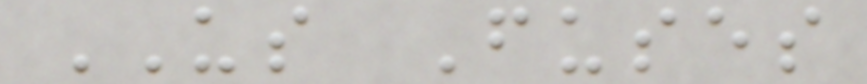US Fuses
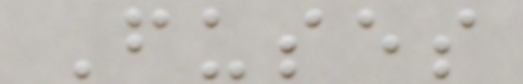Fuses
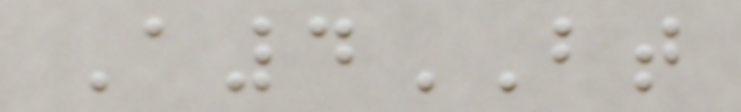A4BT
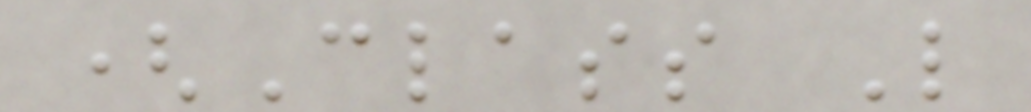(Class L
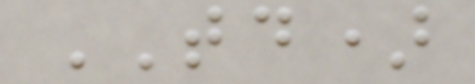TD)
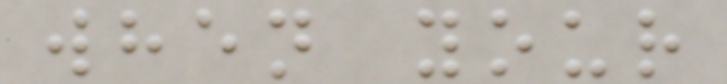when your
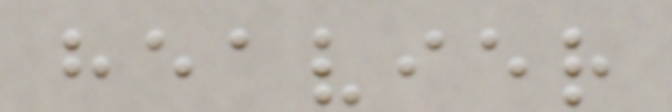heavier
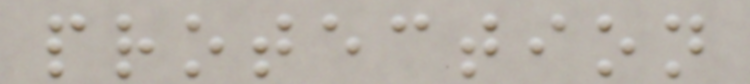protection
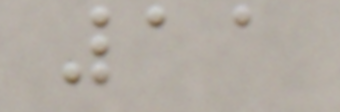11
